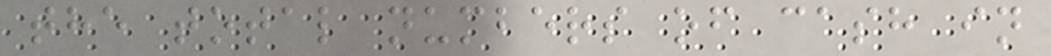the total numbers of cash in
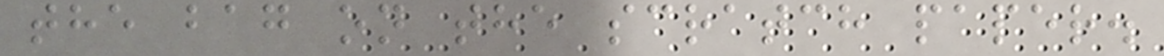the bag on the scratch paper.
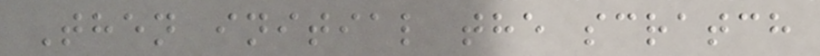Then initial the scratch
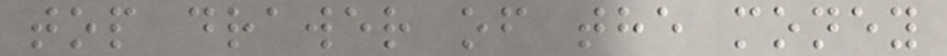top drawer of the money
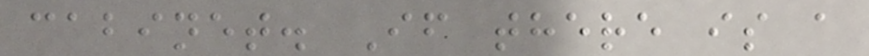cabinet. If there is a
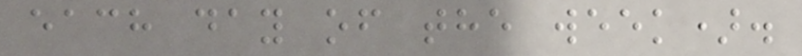each day of the week).
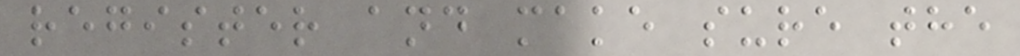register and make sure the
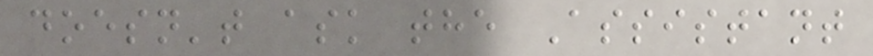doesn't ask the Assistant
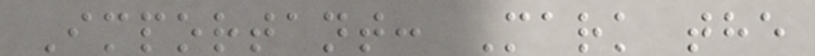Important: Mark the
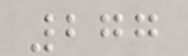277
